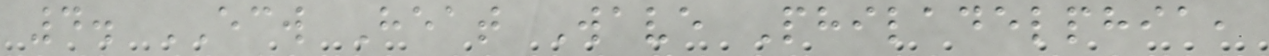4. ECW Heat Wave Philadelphia,
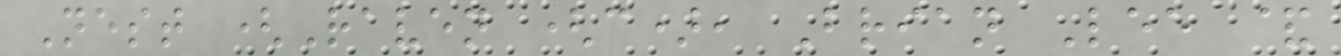Nest (Raven (c), Brian Lee &
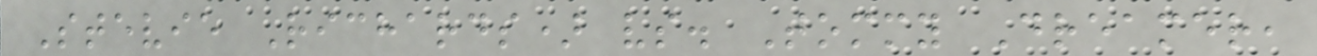Stevie Richards) vs. Tommy Dreamer,
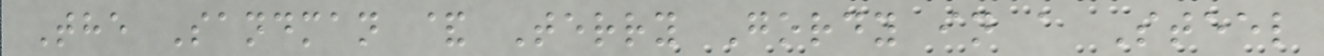The Sandman & Terry Gordy in a Steel
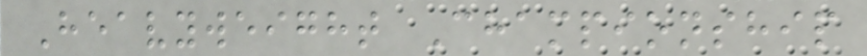Heavyweight Championship
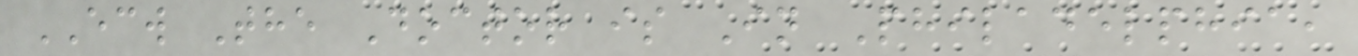ECW The Doctor is In Philadelphia,
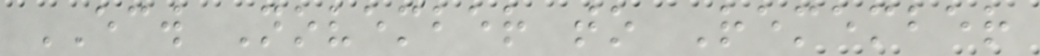ECW November to Remember
